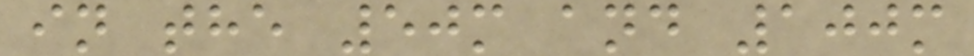in the 50m and 100m
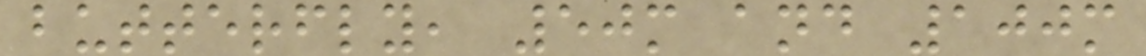butterfly, 50m and 100m
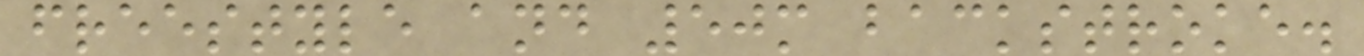freestyle and 50m backstroke.
